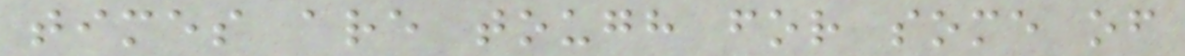times are tough for some of
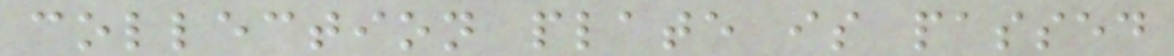collection plate is passed
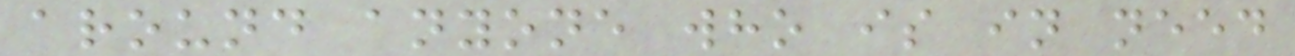around anyone who is in need
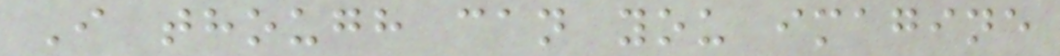I though can you imagine
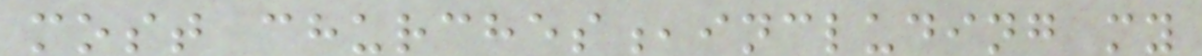most churches,including my
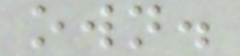own.
